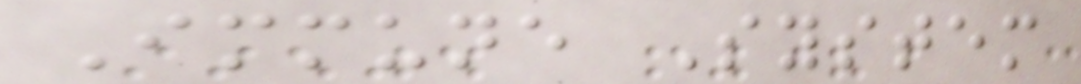Immune System
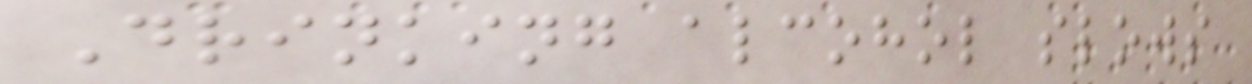Drinking alcohol slows
